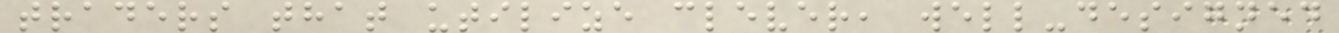traders that utilize clever, well-designed
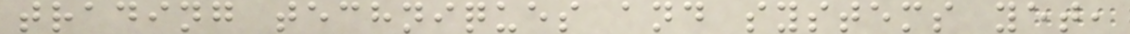trading techniques and systems yet,
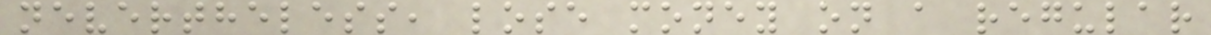nevertheless, lose money on a regular
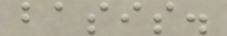basis.
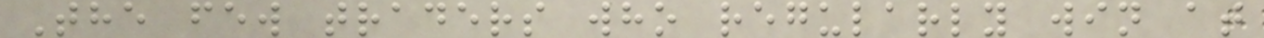The few traders who regularly win at
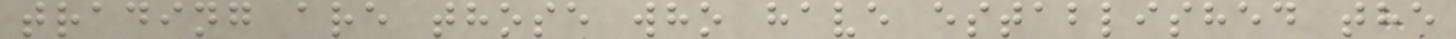trading are those who have established the
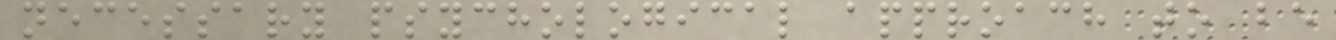necessary psychological approach to be
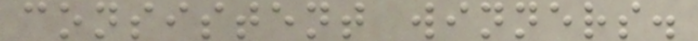consistent winners.
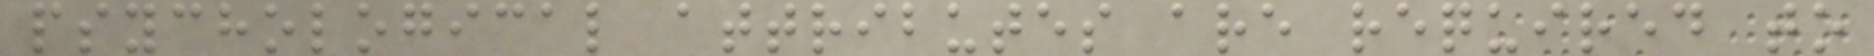psychological attributes are required to
